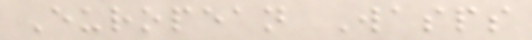European Wasps
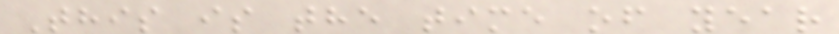This is the time of year
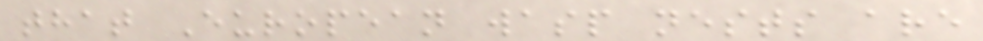that European wasp nests are
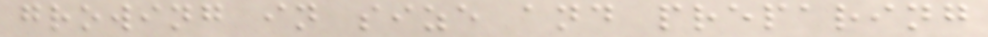growing in size and preparing
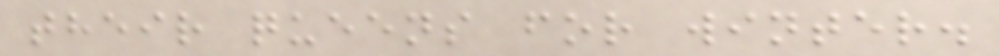their queens for winter.
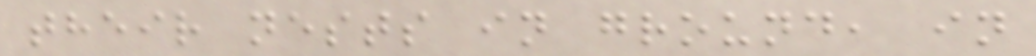their nests in ground, in
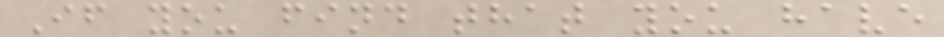If you find that you have
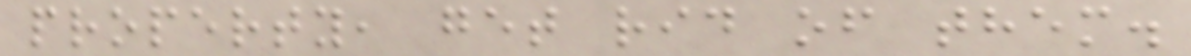property, get rid of them.
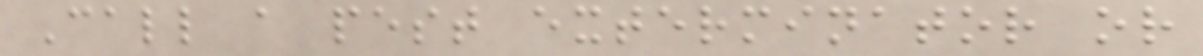Call a pest exterminator or
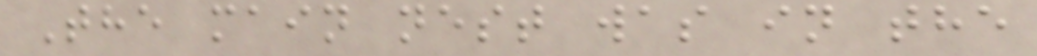The main nest was in the
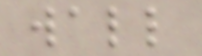wall
